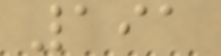191
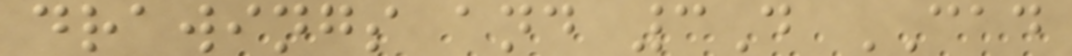drawings and 3D CAD
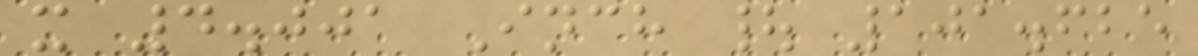x 4.001 Inch | 101.625
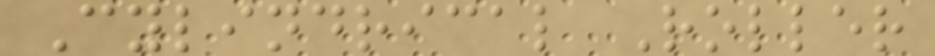Cylindrical Roller
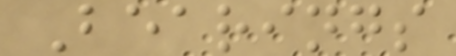Bearings
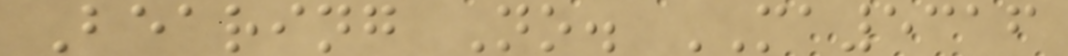Bearing No. MA5316
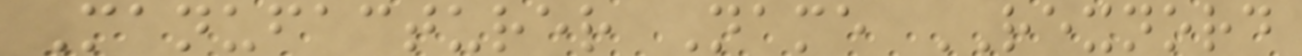Manufacturer Name REXNORD
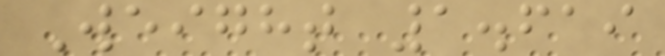Weight 1.619
